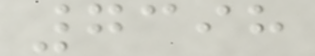7398
